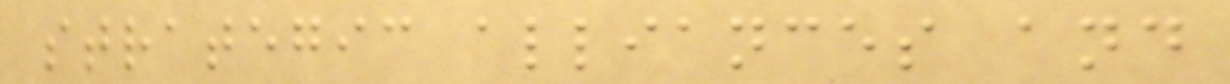strategic alliances and
